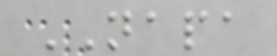NAPA
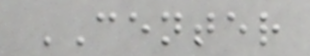CENTER
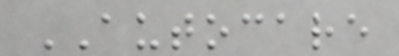AUTOCARE
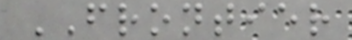FRONTIER
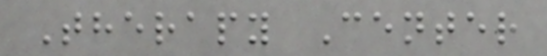Therapy Center
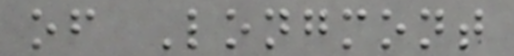of Longmont
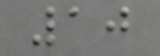10
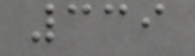339
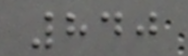840
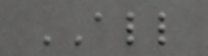ALL
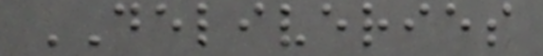DELIVERIES
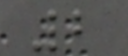2
